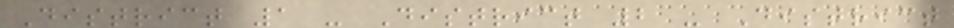District 1 - District 2 - District
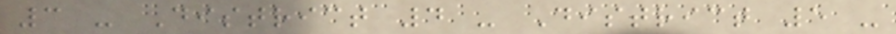3 - District 4 - District 5 -
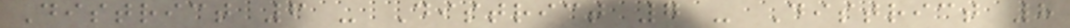District 6 - District 7 - District 8
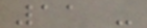11 -
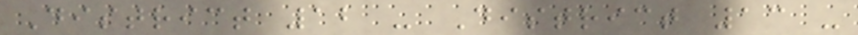District 12 - District 13 -
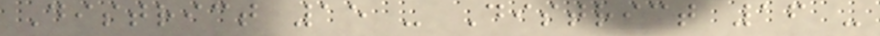District 15 - District 16 -
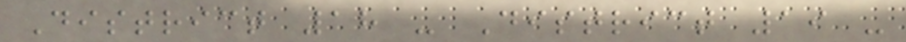District 18 - District 19 -
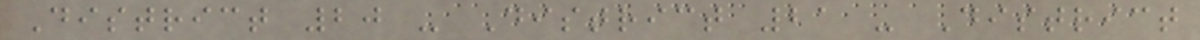District 20 - District 21 - District
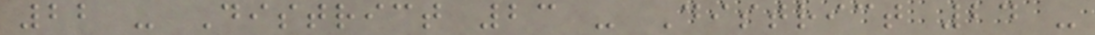22 - District 23 - District 24 -
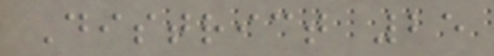District 25
